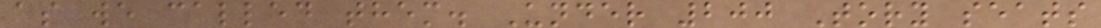as we called them. Under 200 Tory seats
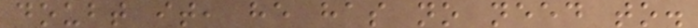doubt it, he has no need to.
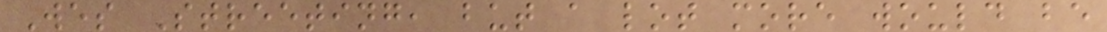Wes Streeting, but a lot more would be
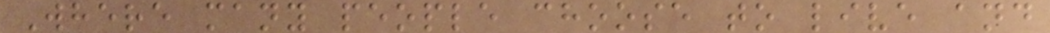Where many people choose to live and
